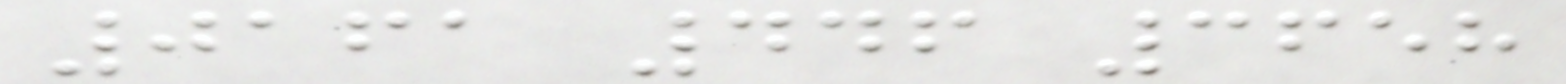0161 446 3658
